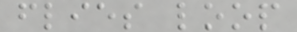flies loop
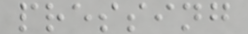pressing
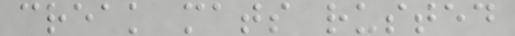creak mats rusted
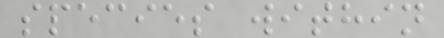species within
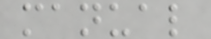manual
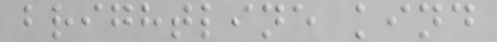brightline kind
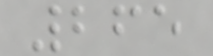265
